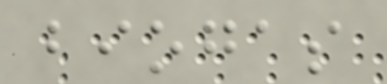biogas
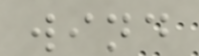wind
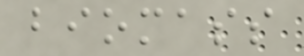biomass
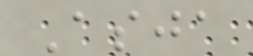Asja
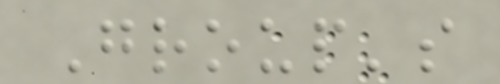Group's
